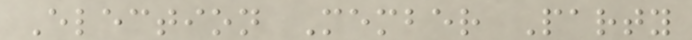Election Member Party
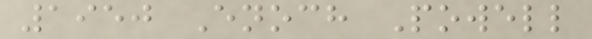1950 Enoch Powell
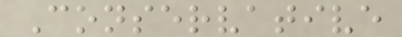Conservative
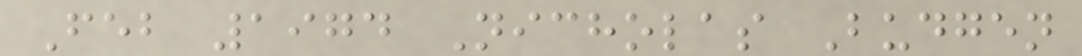Feb 1974 Nicholas Budgen
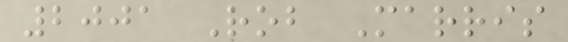2001 Rob Marris
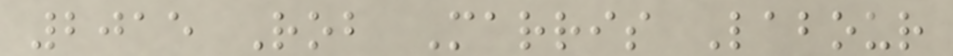2015 Rob Marris Labour
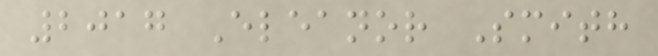2017 Eleanor Smith
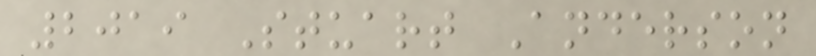2019 Stuart Anderson
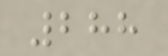288
